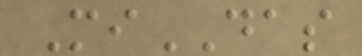MiDAS
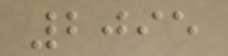2095
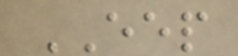EEP
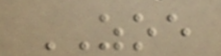ZOE
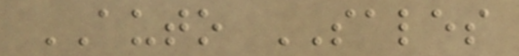AUTO SALES
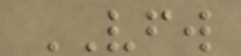VFW
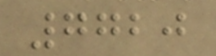7720
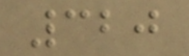320
